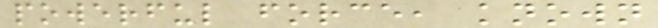powerful force, known
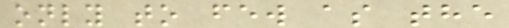only to few as the
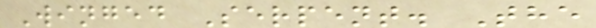Winged Serpent. The
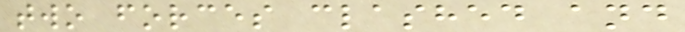two forces clashed and
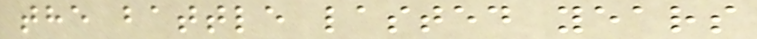the battle lasted years
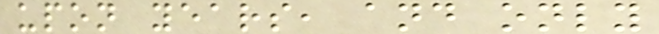upon years, and only
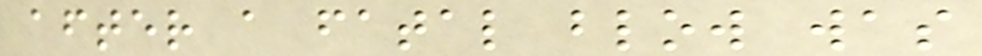after a fatal blow was
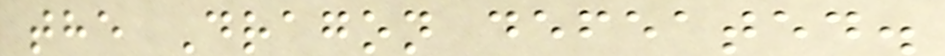the Dragon defeated.
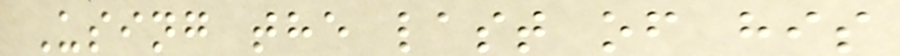Using the last of his
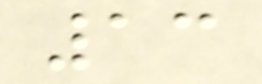13
